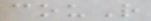couR
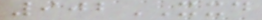902XXD
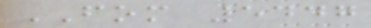FOM 5447
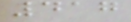417
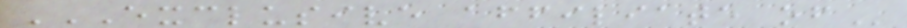EXCLUSIVE AFFILIATE OF
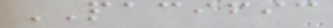PACIFIC
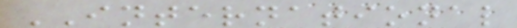INTERNATIONAL
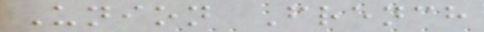Union French
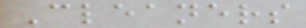Cleaners
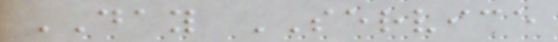DAY SERVICE
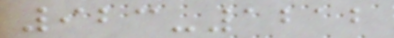923-1212
